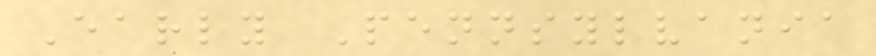Early Pennsylvania
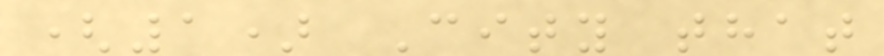(1) City that
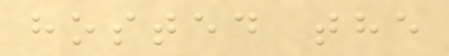hosted the
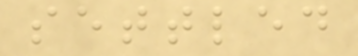settled
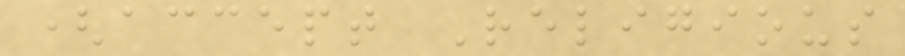(accept Religious
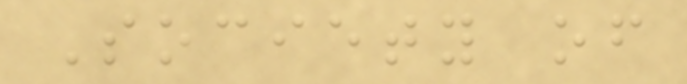Society of
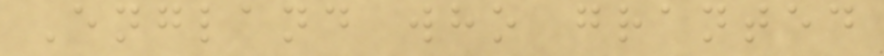England who granted
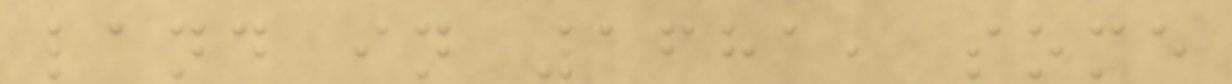land in 1681, some
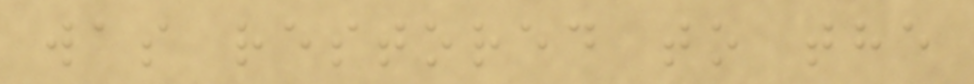was restored to the
